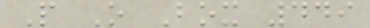P O Box 449
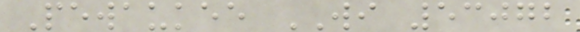Pewaukee WI 53072
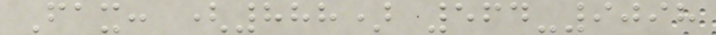Fax: (888) 564-9098
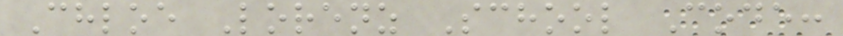Chloe Lorenz School Code:
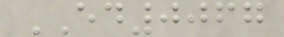ED0067
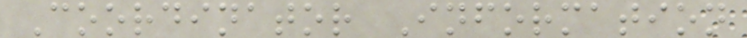Coordinator Information
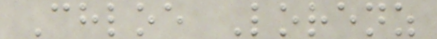Chloe Lorenz
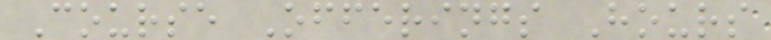Course Offerings Hours
